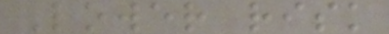Lower risk
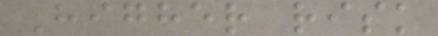Higher risk
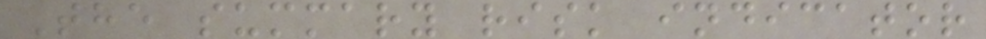The summary risk indicator
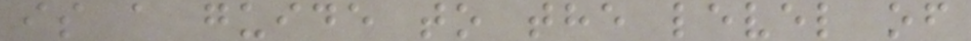is a guide to the level of
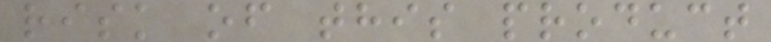risk of this product
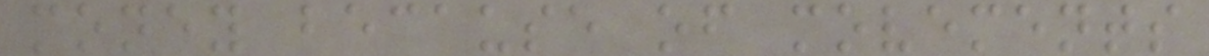money because of movements
